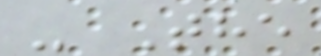- The
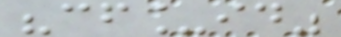"cf_id"
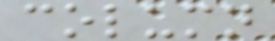column
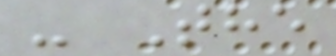- The
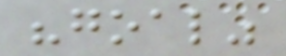"goal"
